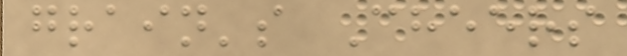grain's Cheers
